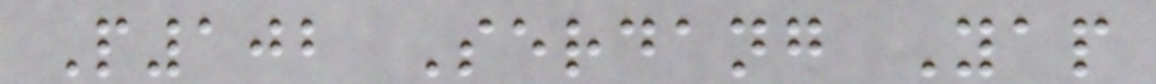P102 Serdang Yap
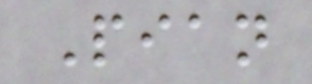Pian
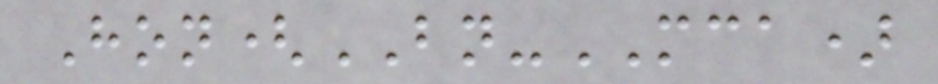Hon(BN-MCA)
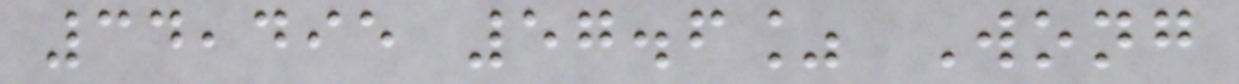34,495 57.6% Wong
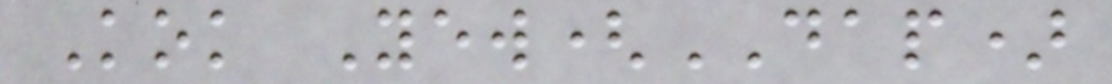Kok Yew(DAP)
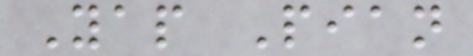Yap Pian
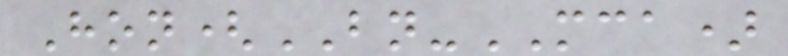Hon(BN-MCA)
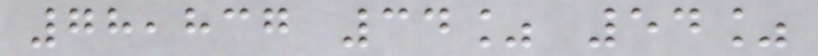78,837 34% 54%
